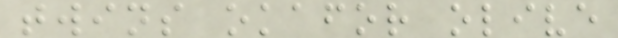twins okafor olive
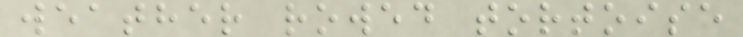weather rowed tortoise
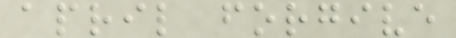april forgive
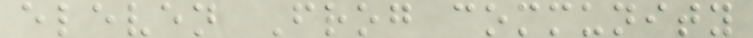eleven Frog community
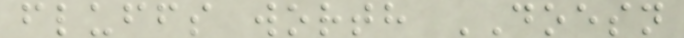fluffs worth DOESN
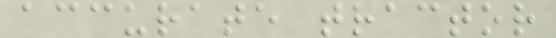accurate tractor
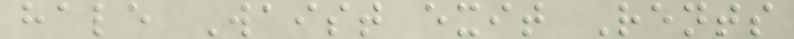hale Waist exit Rents
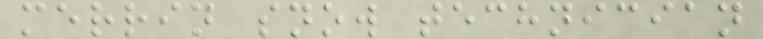merrin snow technician
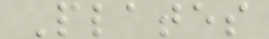Plates
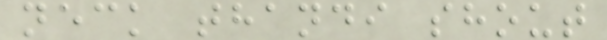neck thandi shout
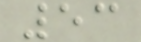53
